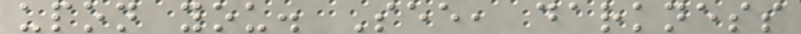upon you. See, darkness
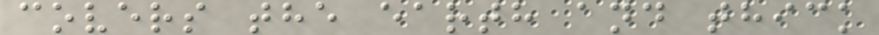covers the earth and thick
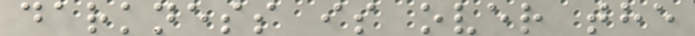darkness is over the
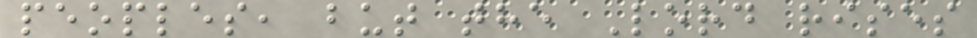peoples, but the Lord rises
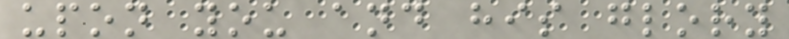upon you and his glory
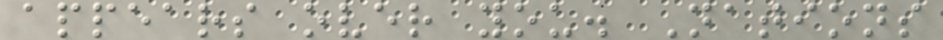appears over you. Nations
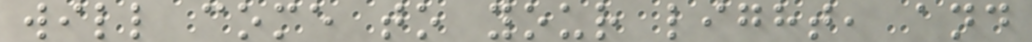will come to your light, and
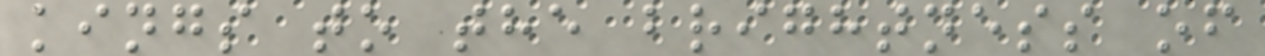kings to the brightness of
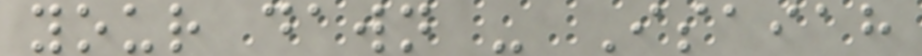your dawn - Isaiah
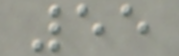55
